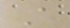A
